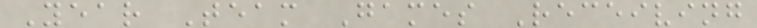Year Team Games Receiving
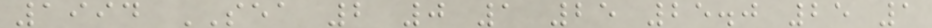1994 SEA 2 0 1 25 25.0 25 1
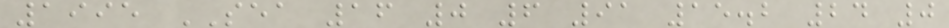1995 SEA 16 0 6 91 15.2 24 0
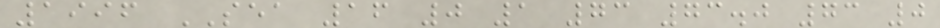1996 SEA 16 0 1 73 73.0 73 0
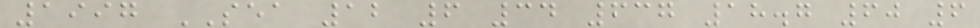1997 SEA 12 6 34 637 18.7 60 6
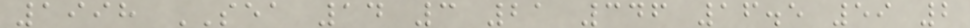1998 SEA 14 3 21 346 16.5 59 2
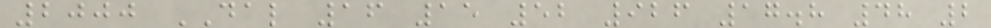2000 DAL 16 15 52 926 17.8 48 2
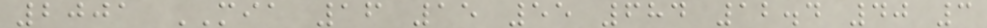2001 MIA 16 15 55 684 12.4 40 3
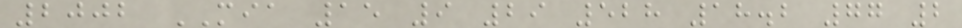2002 MIA 15 9 29 528 18.2 77 2
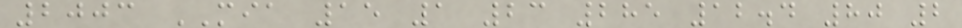2003 MIA 15 1 23 285 12.4 80 2
